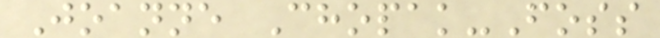Joanne Chopak-Foss
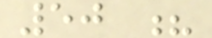50 ?
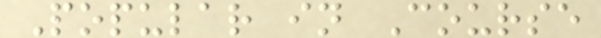Popular in Course
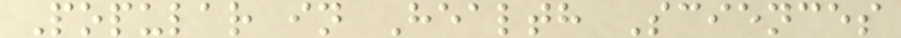Popular in Health Sciences
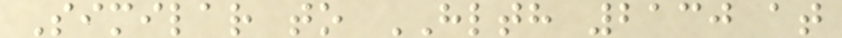Similar to HLTH 2130 at
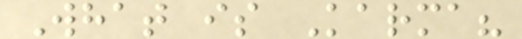What is Karma?
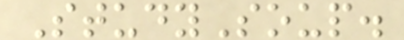StudySoup.
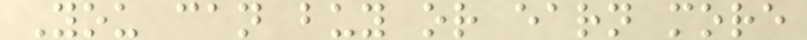You can buy or earn more
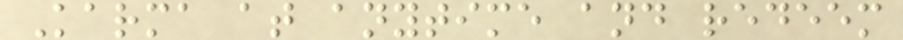Karma at anytime and redeem
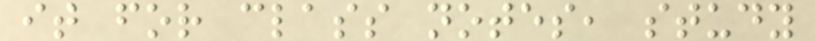it for class notes, study
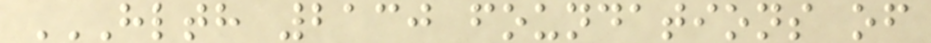HLTH 2130 FOUNDATIONS OF
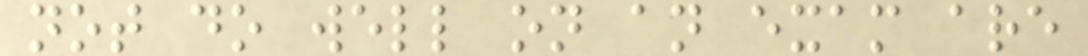not do well on an exam are
